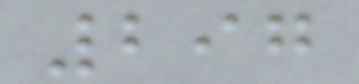297
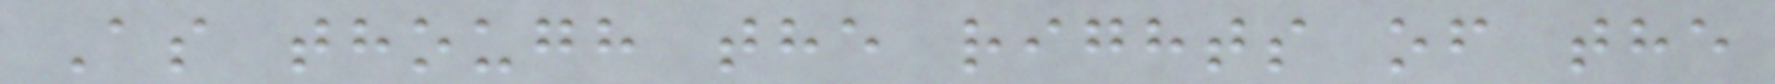As though the rights of the
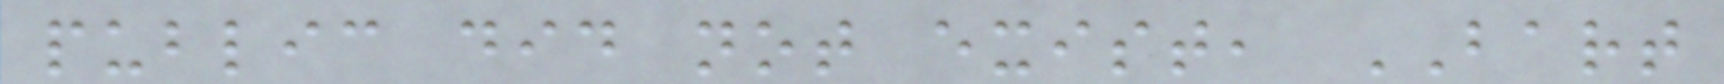public did not exist, BART
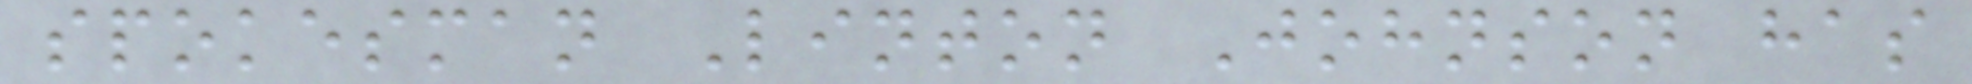spokesman Linton Johnson has
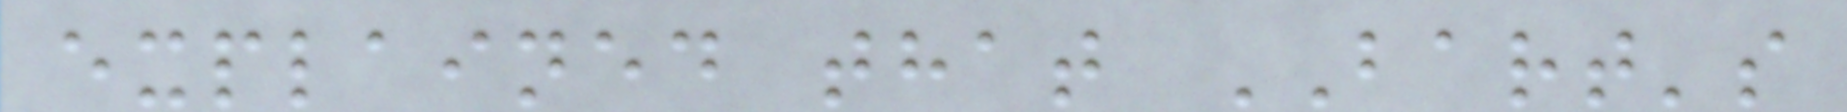explained that BART's
